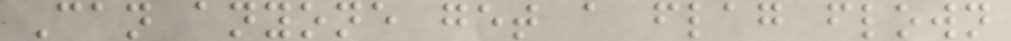Can anyone get a flag flown
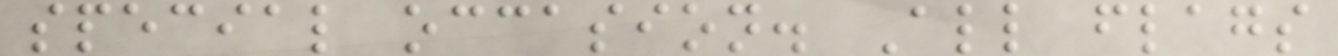special occasion. All flags
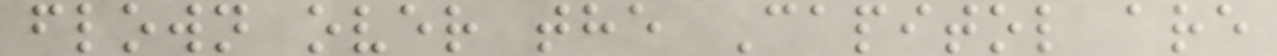flown over the Capitol are
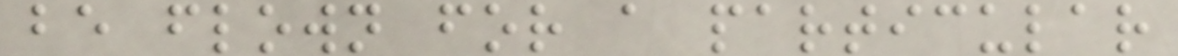be flown for a particular
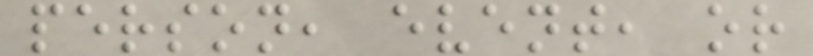person, event, or
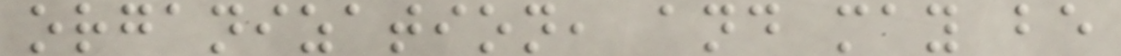organization, and may be
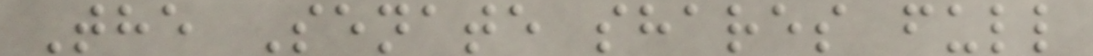The Senate shares full
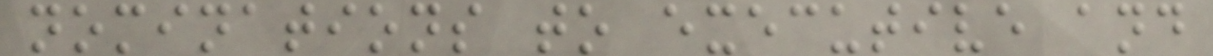nominations to executive and
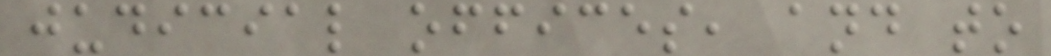judicial offices, and to
